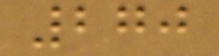270
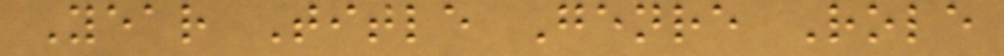Year Title Genre Role
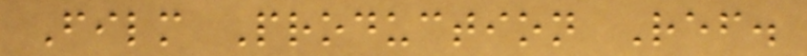Film Production Ref.
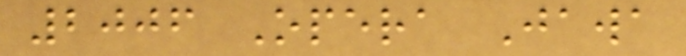2006 Opera Jawa
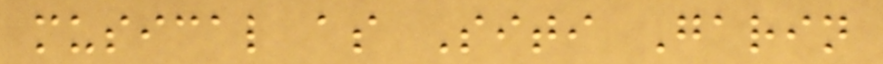musical as Siti Garin
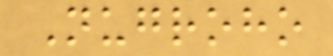Nugroho
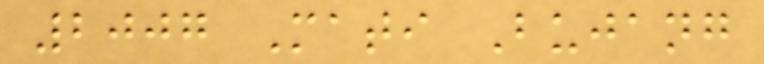2007 Mati Bujang
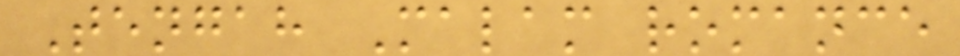Tengah Malam romance
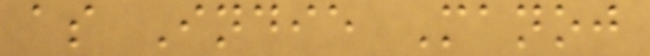as Indie Manoj
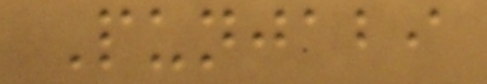Punjabi
